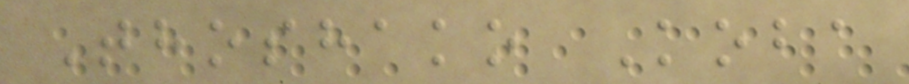Thoshako Koba
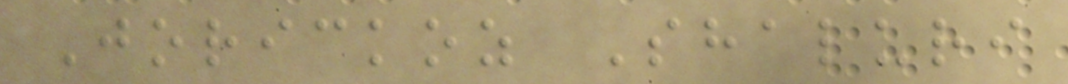Jorickoz Shaluri
